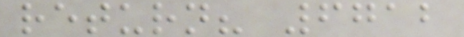return? 6712
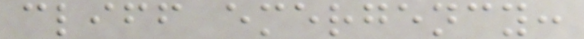cliff emergency:
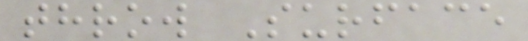throw Surface
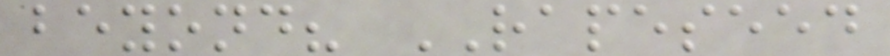beyond? RAPESEED
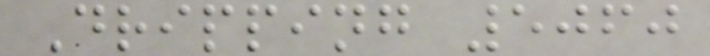Dripping 5060
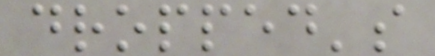dropped's
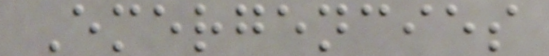Emergencies
